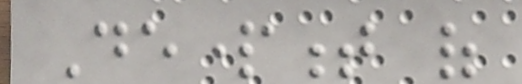Department of
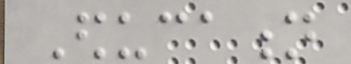Education
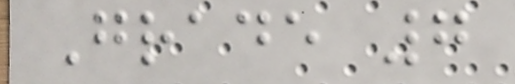Grade 7
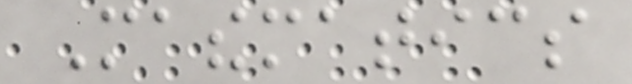Mathematics
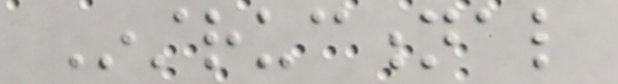Instructional
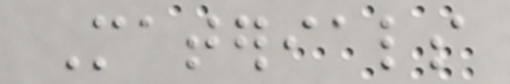Materials
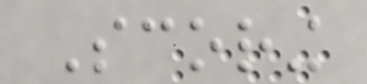Scoring
